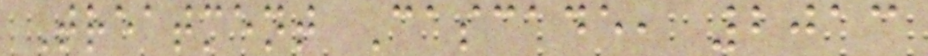Treatment Cascade, 2013
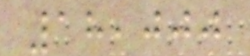18,000
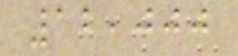12,000
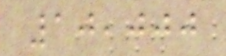10,000
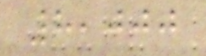8,000
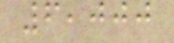6,000
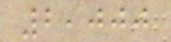2,000
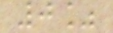0%
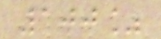100%
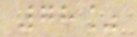78%
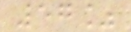57%
